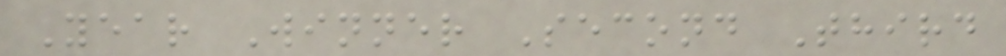Year Winner Second Third
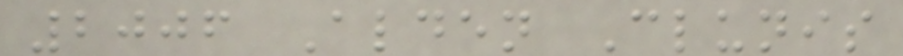2006 Alden Clunis
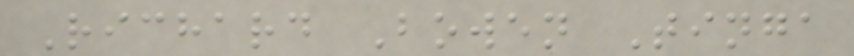Richard Bowen Tinga
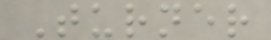Turner
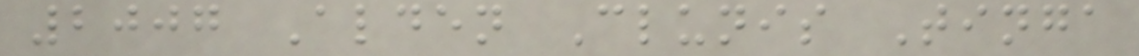2007 Alden Clunis Tinga
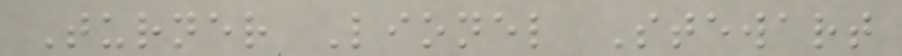Turner Lionel Stewart
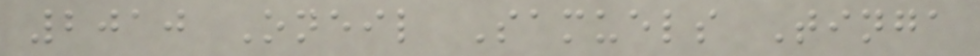2010 Oneil Samuels Tinga
